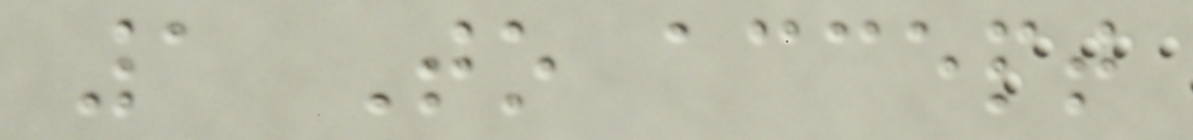1 To accept
